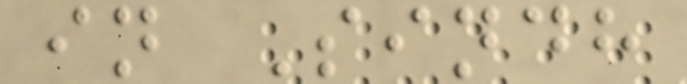in Sindh
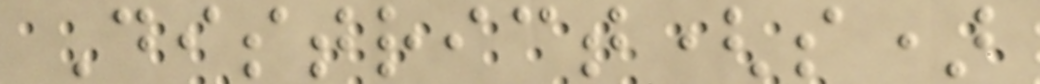District(s)
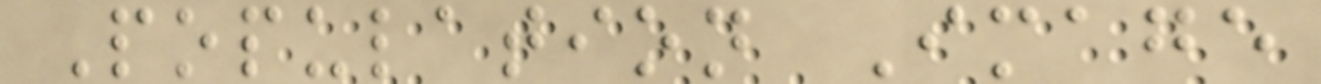Population Image
